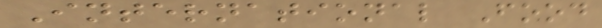International Food
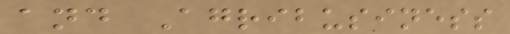and Agribusiness
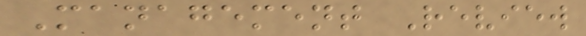Management Review
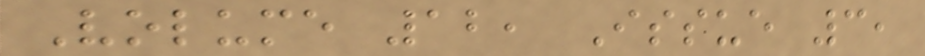Volume 12, Issue 3,
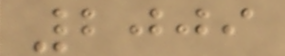2009
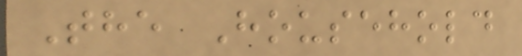The Household
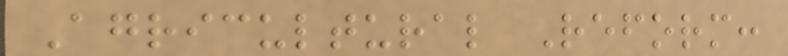Agricultural Reform:
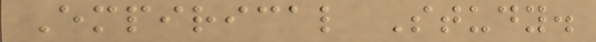Empirical Study.
